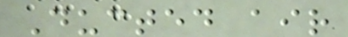Ducted air
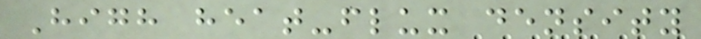High heat-flux density
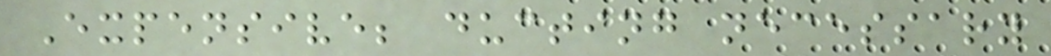Expensive; ducting necessary
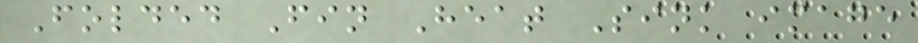Folded Fin Heat Sink image
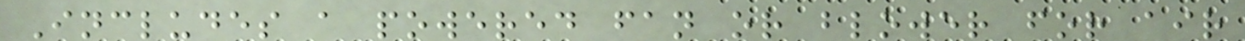Includes a powered fan or blower for air
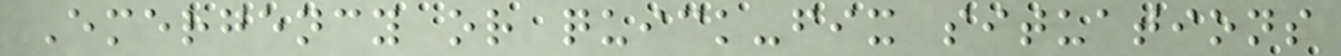Emergency or quick-fix situations
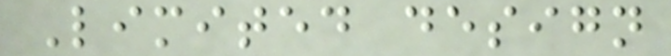Limited design
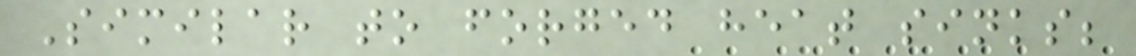Similar to forged heat sinks;
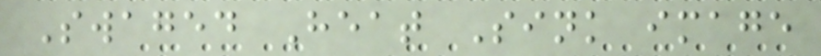Swaged Heat Sink image
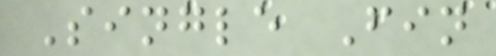Single Fin
